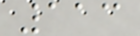113
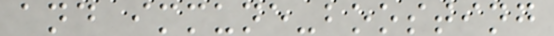and immune-boosting
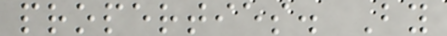properties. By
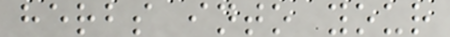herbs into your
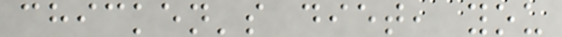chicken's diet, you
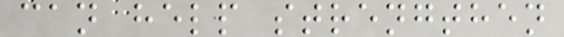can help strengthen
